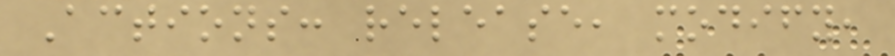Actions: release, modify,
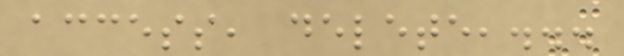access, delete,...
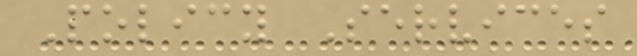Policy Services
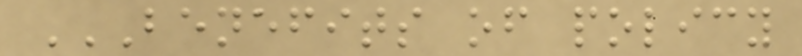BENEFITS OF POLICY
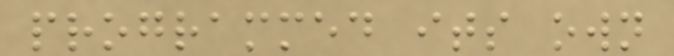programmed its own
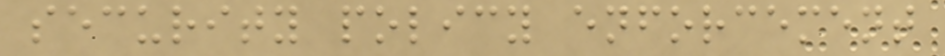security policy enforcement
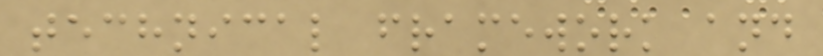technical framework and
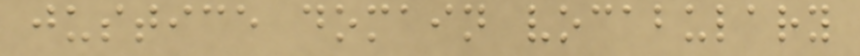justice domain vocabulary
